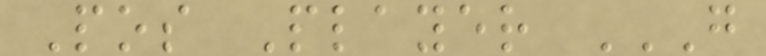Pos Player G
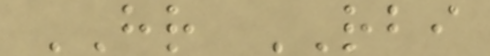HR RBI
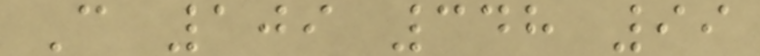C 109 348 99
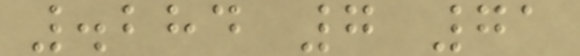.284 7 71
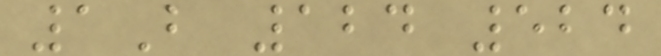1B 124 524
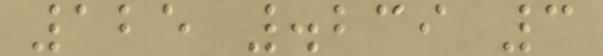125 .239 3
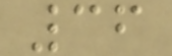36
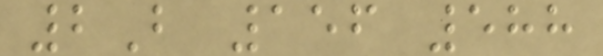2B 156 588
